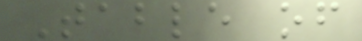Table of
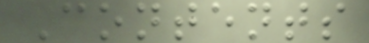Contents
